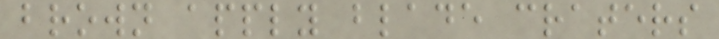brown apply blade craters
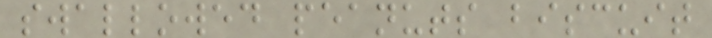swallowed peanuts biscuit
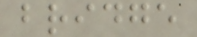bridge
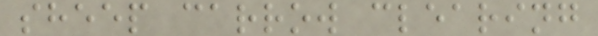sheep carrow clearing
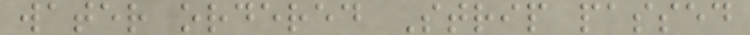water ordered Strip passed
